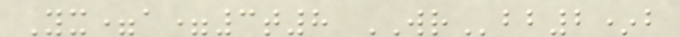Yx=a=3t8 WRbb2*b
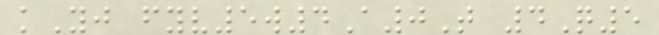kYj fyv5w4A0T 4Q5
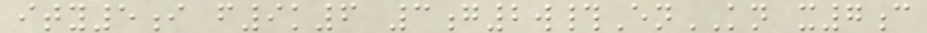ity5i f9k6 3g2w#EnKN x7c
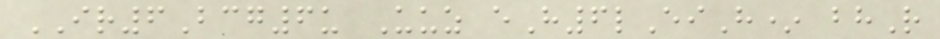IR6Bcg6u Uuz eH6lEiH* bhR
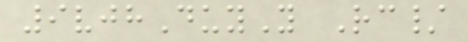9vjhDuyY Rc/
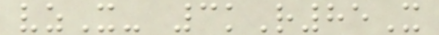vzX- 3kR85X
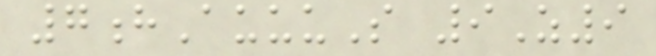7hAuuuS 9Z9
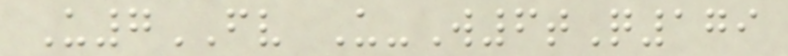U7FV U-W6tQ179
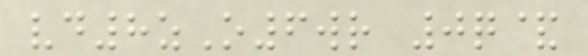vd8zO6wr 0q&
